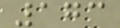173
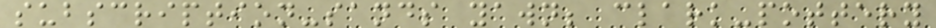subscription-sands yawn; clark-pottery
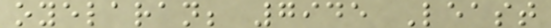oyelaran; 7945 Least
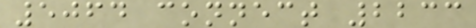5064 connect 2233
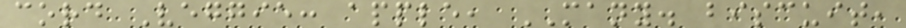cord Veggie: apple, MANY. biscuit,
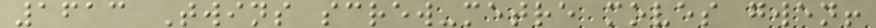1613 Twins screw-metre moves gwen!
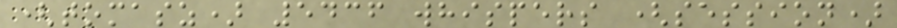(tomasz) 5436 whispers (session)
